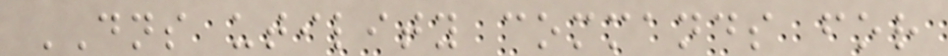DNS utility commands for
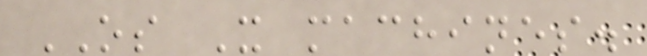OS X machines.
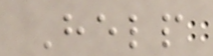Help
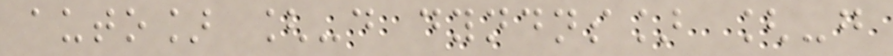auto] [-d dyndns] [-g
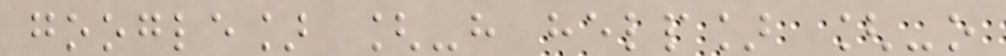google] [-h help] [-o
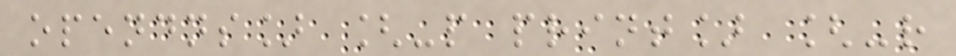opendns] [-p print] [-r
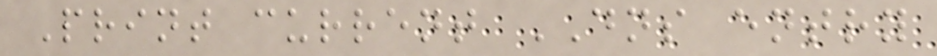Print current DNS entry
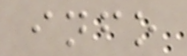info
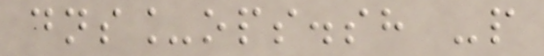dns_ops.sh -p
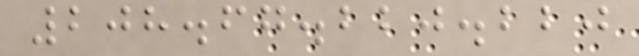208.67.220.220
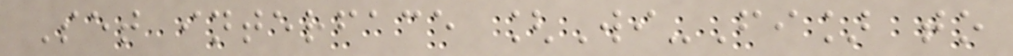Set interface [Wi-Fi] to
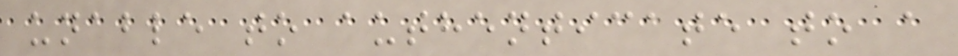unable to authenticate to a
